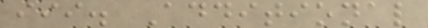iii. Additional
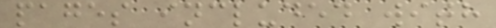pages included with
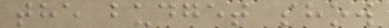the budget show
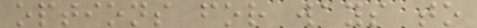options for ways to
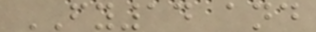FY14 and
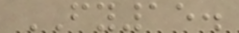FY15.
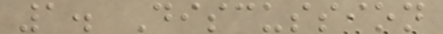1. Discussion
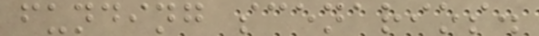funding scenarios.
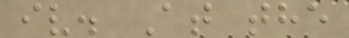iv. At the
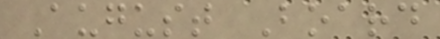August Board
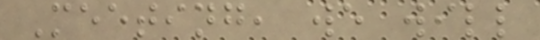Meeting, we will
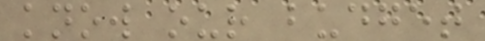know our budget
